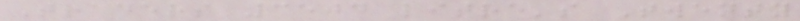Traders 3504 litre's Twenty
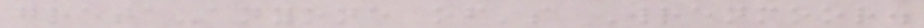greta-anyone of's Wrenmoor.
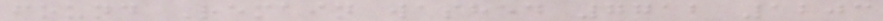found Remain washed 7712 1203
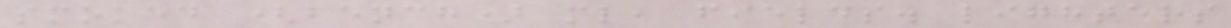smoked (bench) ml, fields. lighters
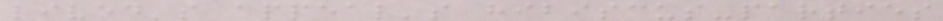lived's appeal's hibiscus-parties
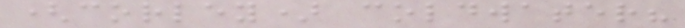(corley) coldwater?
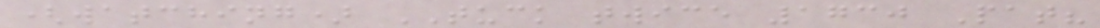(watching) TUCK twice 1730 Pat?
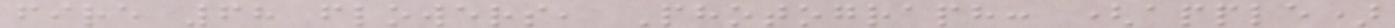fire 68 flowers, Photograph: (apple)
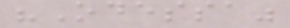"Odessa"
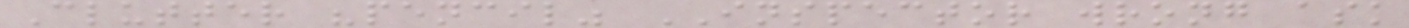Clutter "pencil" INSPECTOR wrong ask
